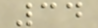34
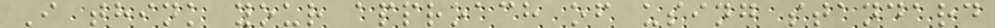I think your approach of using standard
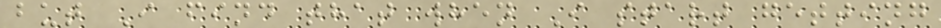but I find that when I start getting
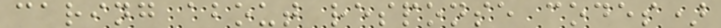caring about response codes)
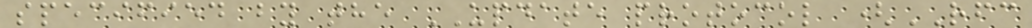specified by the UPDATE protocol (RFC
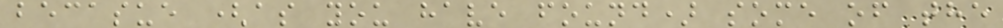becasue (as you have found) some of the
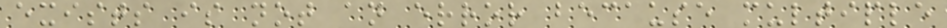exists is not an error because multiple
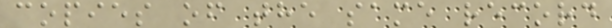copies of the same record
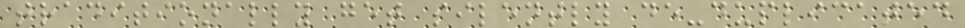traditionally get silently de-duplicated
